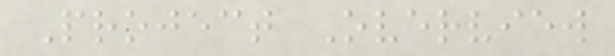Project Overview
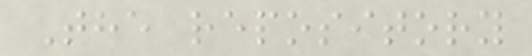The repository
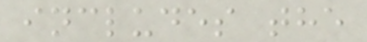includes the
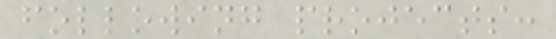following projects:
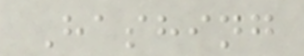Hashing
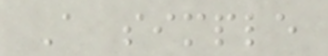A simple
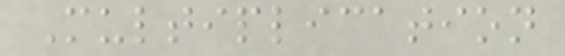Multiplication
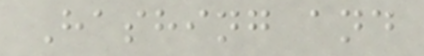Hashing and
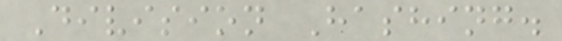Division Hashing.
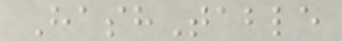HashTable
